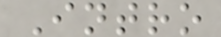Intro
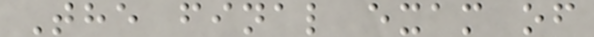The final exam of
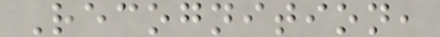Recognition,
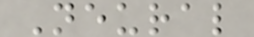Neural
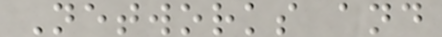Networks and
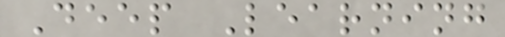Deep Learning
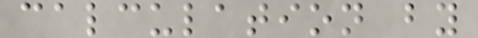calculation by
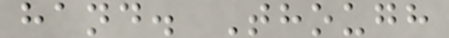hand. Though
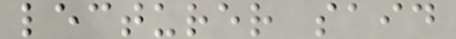lecturer said
